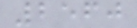2560
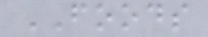FOODS
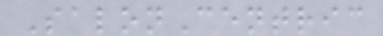SalonCentric
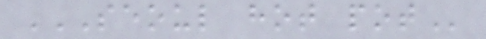SEOUL HOT POT
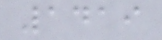1419
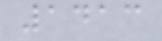1413
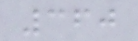360
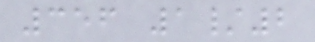356 1/2
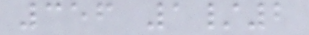356 1/2
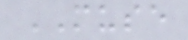MUSE
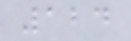124
